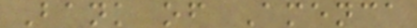Bank of Amenca
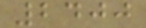2400
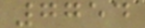7754
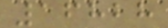16828
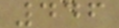446
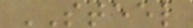STEEL
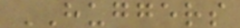HUGGERS
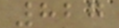827
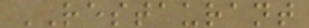RESTAURANT
